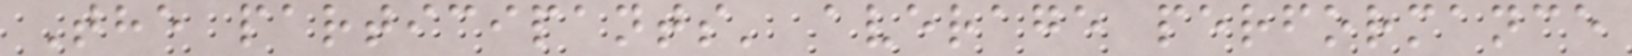The participants' average performance
